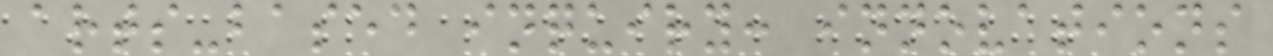arts-based inquiry: innovations
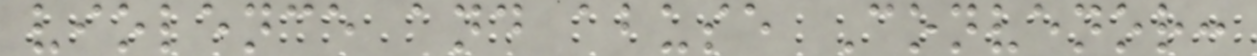violence and abuse Convenor:
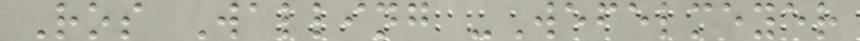Ros Walling -Wefelmeyer
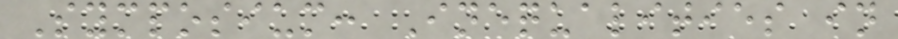Symposium: Inequalities in
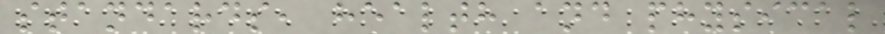standards, health and physical
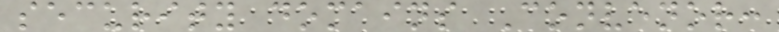security domains Convenor:
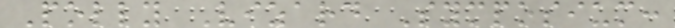Polly Vizard Symposium:
